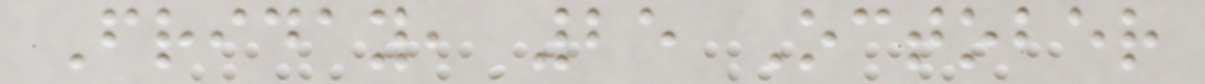Friday, 25 October
